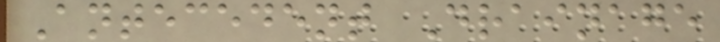Antecedent Drainage
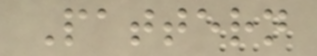Pattern
